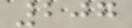207
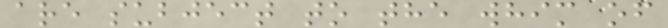are subject to the whim of
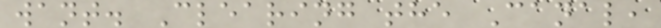want. Clearing the Canal,
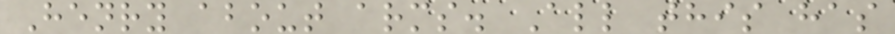Henry about arms. All this has
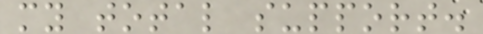my total support.
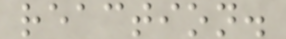reaction.
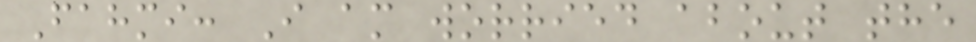Fahmi: I am worried about the
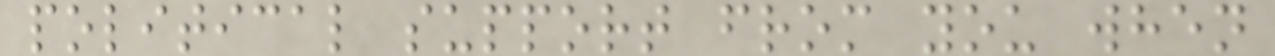political support from you when
